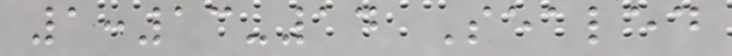1:13-14 Sealed
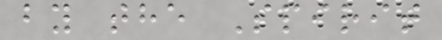by the Spirit
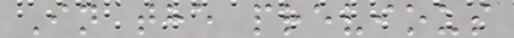In the previous
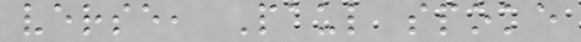verse, Paul spoke
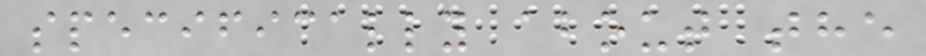specifically about the
